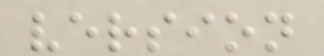version
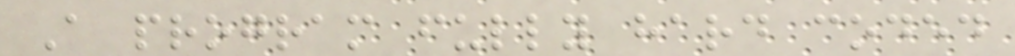A program fully hard coded
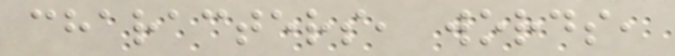characters, words,
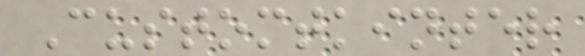Customtkinter
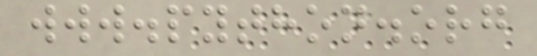www.python.org
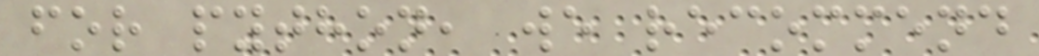for python, we recommend
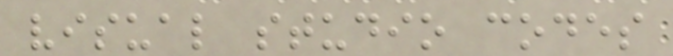visual studio codes
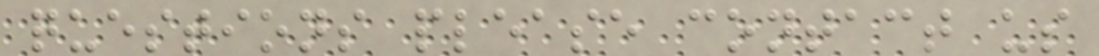questions please contact us
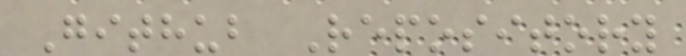Github Repository
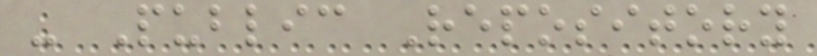- Public Repository
